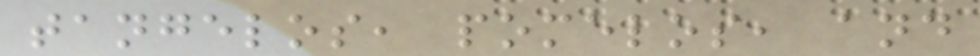tangelos, pomelos, and
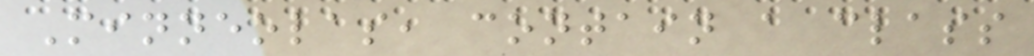Minneolas, contain a class
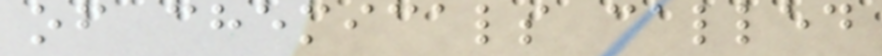of chemicals called
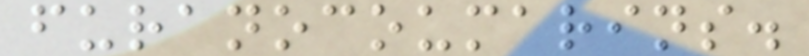furanocoumarins.
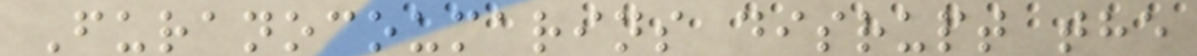Furanocoumarins disrupt the
